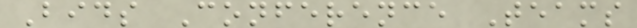Bids Conference Teams
